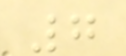7
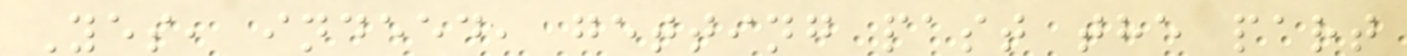Yes, indeed, getting past the part
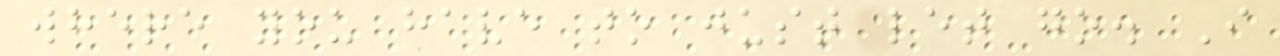where you have to just let go. I
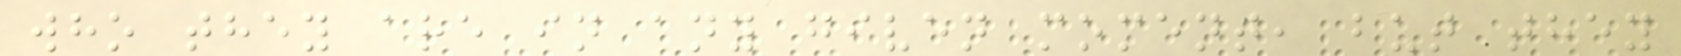who they are in any given moment, but they
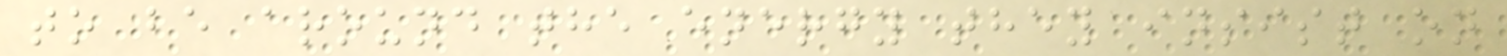to be around the energy they insist on
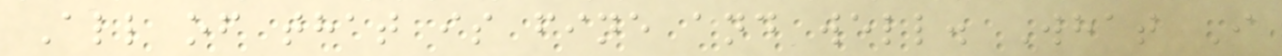All of that is fine and well. What I
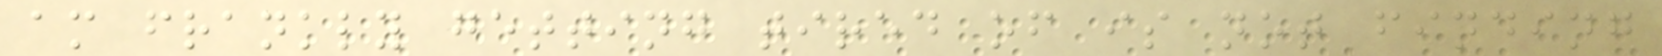am frankly getting tired of is not finding
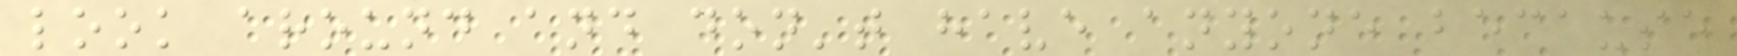look around and don't have anyone because
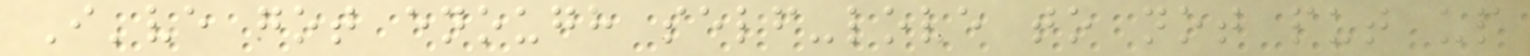I've got enough self-love to not put up
